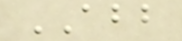ABB
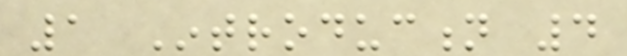1 Introduction 4
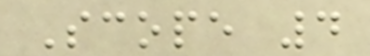Scope 4
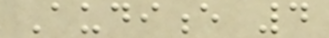Audience 4
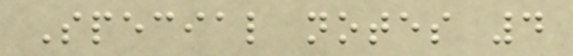Special notes 4
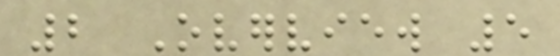2 Overview 5
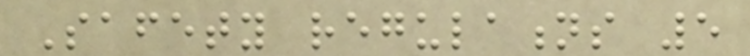Safety regulations 5
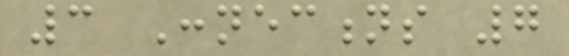3 Connections 7
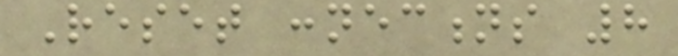Reset connections 8
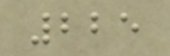225
